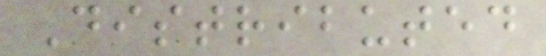Distributed
